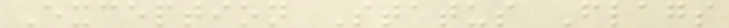Exception Status Flags
